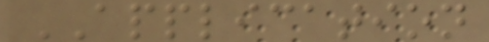APPLICATION
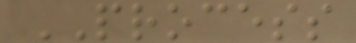PROCESS
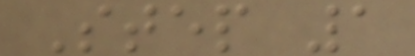Step 1
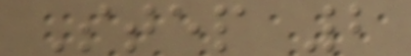Step 2
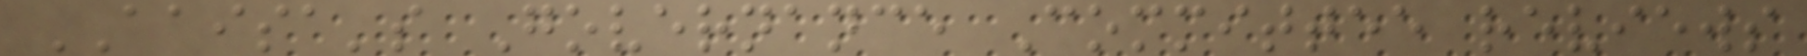AAISA's Governance Committee reviews
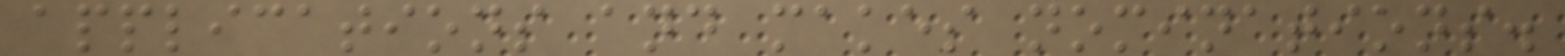applications and makes nominations.
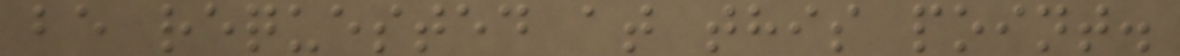be requested at this point.
